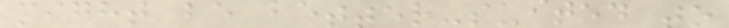might be better-suited to
